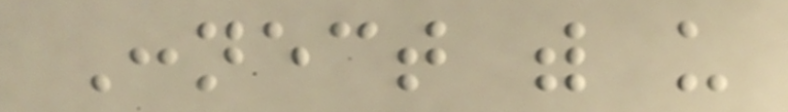Connect with us
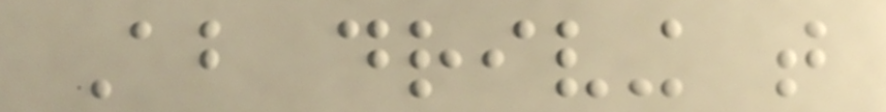About driving that
